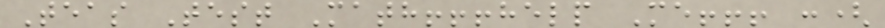Teas Test Math!!!help Me!!! :(
